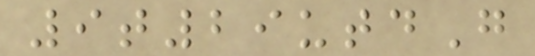9t29utdG
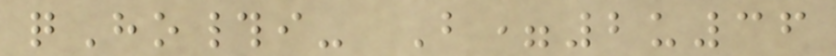qHo#i- B=2u36
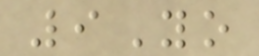9Yo
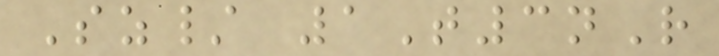Sz/ 1T3nR
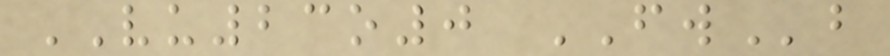VU23o0 FWb
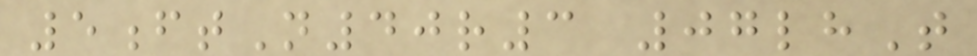5ftN40r3 07lhT
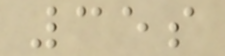35s
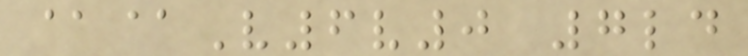@@V6v0 7ld
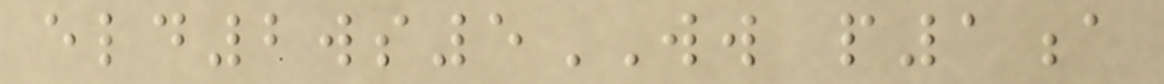eld2ws5WW p1a
